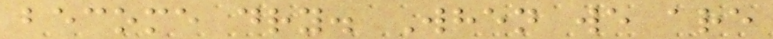become dry. When we are
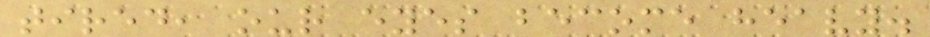tired, our eyes become heavy.
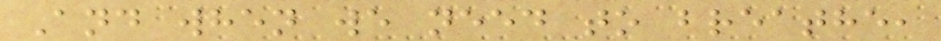And when we need to breathe,
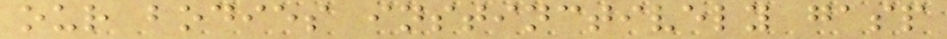our bodies instinctively gasp
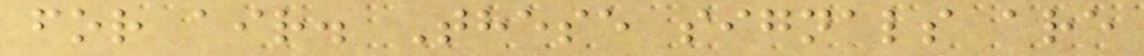for air. These signals are
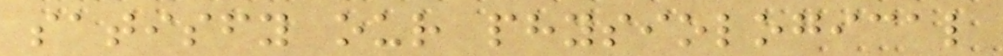satisfy our physiological
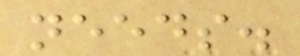needs.
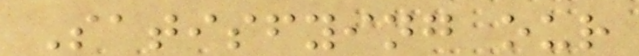Satisfying our
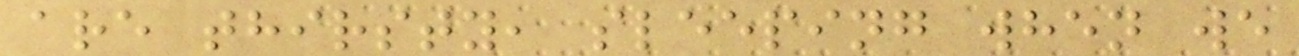are thirsty, sleeping when we
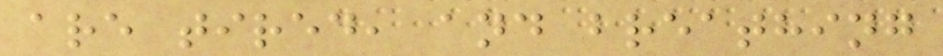are tired, and breathing
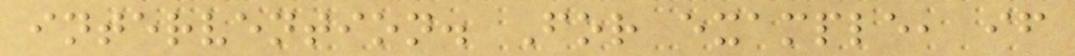intervention. For example, if
